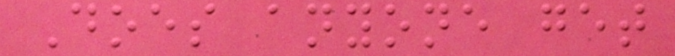Does anyone get
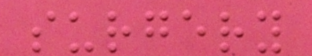surgery
